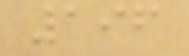196
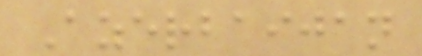Azerbaijan
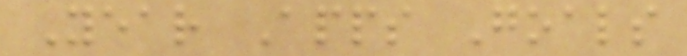Year Apps Goals
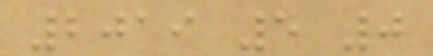2019 5 0
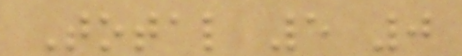Total 5 0
